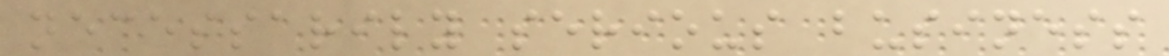necessarily serious business
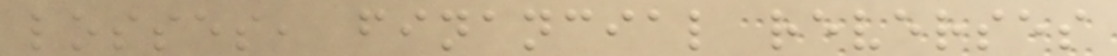losses, financial reverses
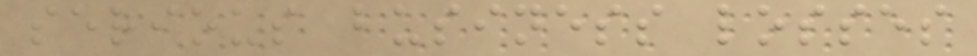serious business losses
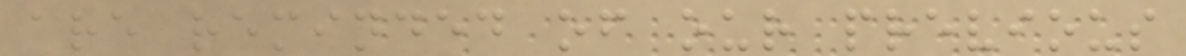are reminded of our previous
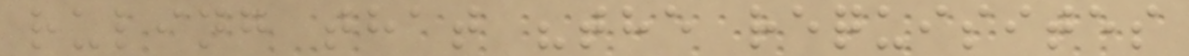ruling that "the requisites
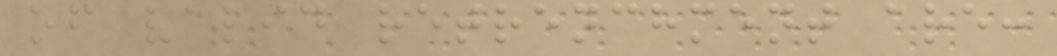of valid retrenchment are:
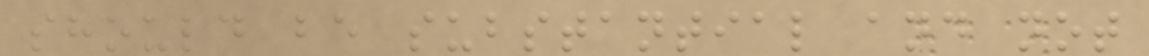should be substantial and not
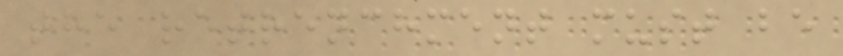the retrenchment must be
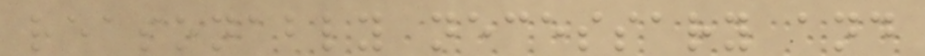reasonably necessary and
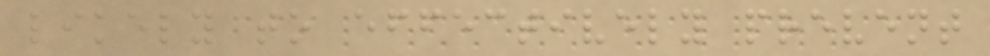likely to effectively prevent
